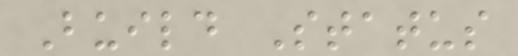Build Status
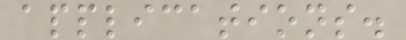applications.
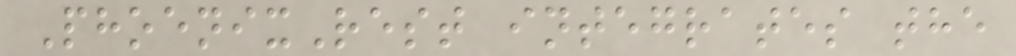PhoenixRest integrates the
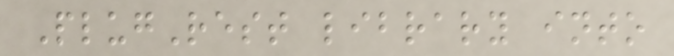PlugRest library into
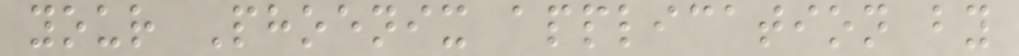your Phoenix application by
